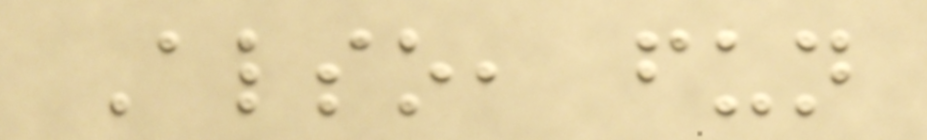Also, fun
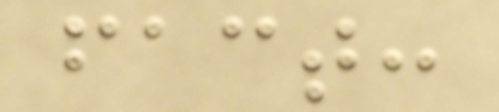fact:
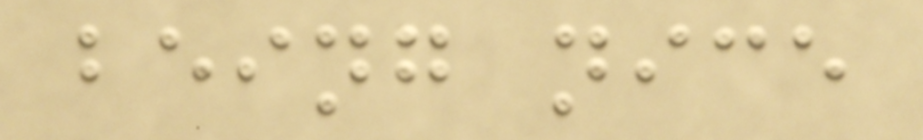being nice
